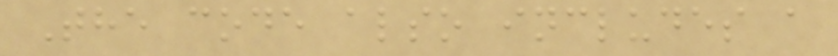The code also includes a
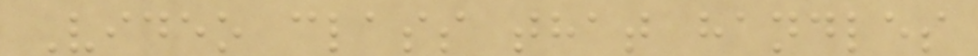Video class that handles
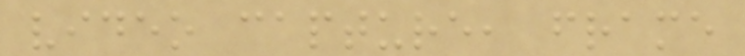video capture, frame
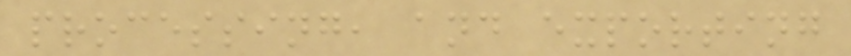processing, and exporting
